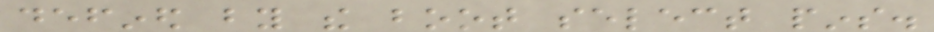defined by the boot select pins.
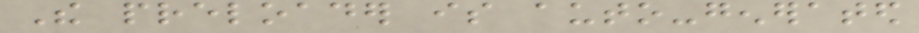The preloader is auto-generated
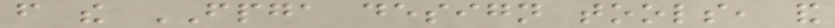from the FPGA design tools, and
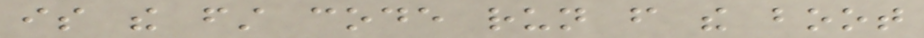is the first code run from the boot
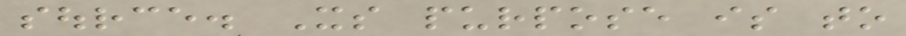source. Its purpose is to
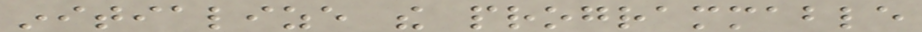initialize the programmable
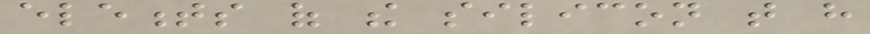elements of the silicon that have
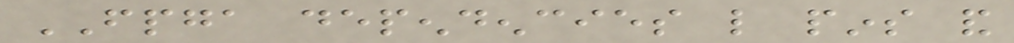FPGA dependencies like pins and
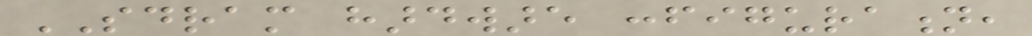SDRAM hardware configuration,
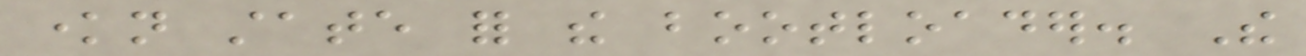known state for the bootloader. The
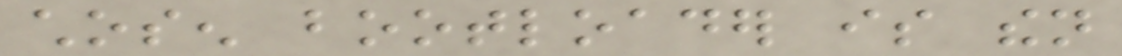chosen bootloader is then
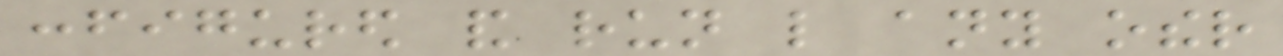configured and run like any other
